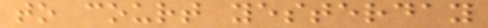to court yesterday
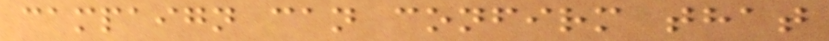campaign can confirm that
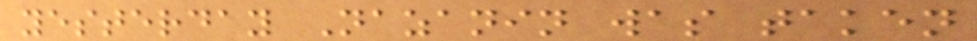yesterday Nazanin was taken
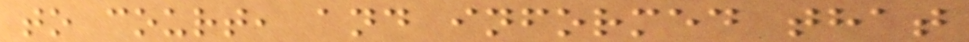to court, and informed that
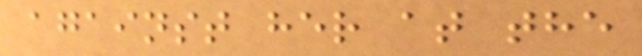against her at the
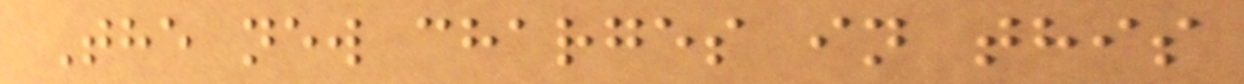The new charges in this
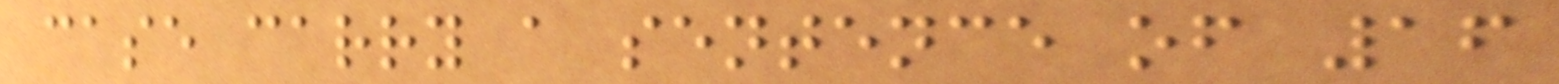case carry a sentence of 16
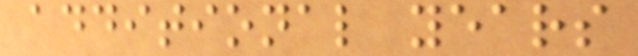additional years
